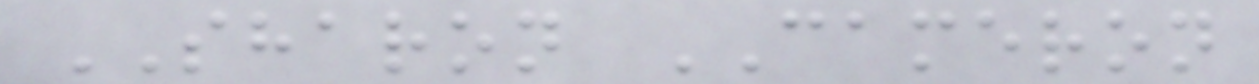SHARON CAMERON
